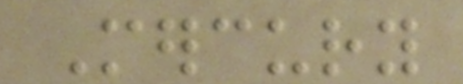Mercury
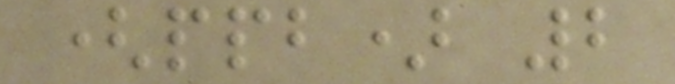(ppb) 2
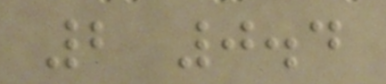2 0.4
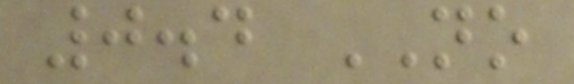0.4 NO
